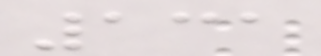131
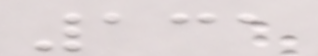131
